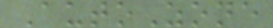AutoZone
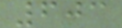603
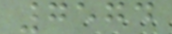7574
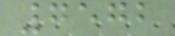7572
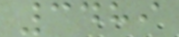3489
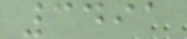3491
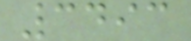3493
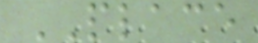PLACE
